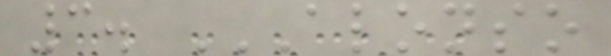3. ALONSO
